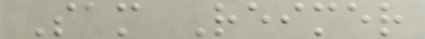Sam Reimer
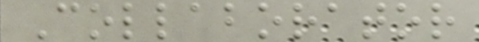Collaborator
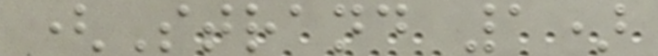(Strand 1)
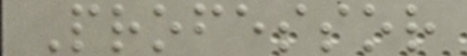Professor
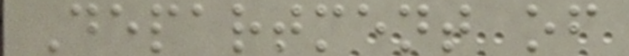Department of
